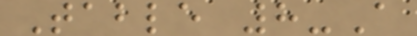Table 8-A
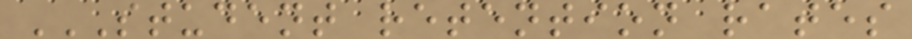STUDENT RETENTION RATES
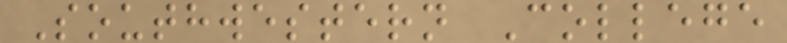Southwestern College
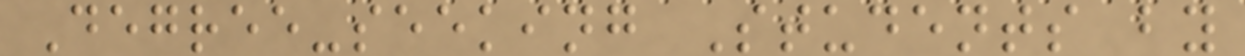Degree-seeking Students by
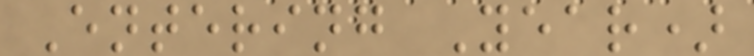Entering Year)
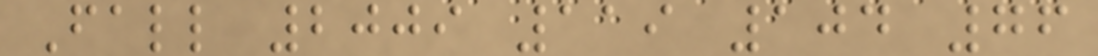Fall 2009 119 104 76
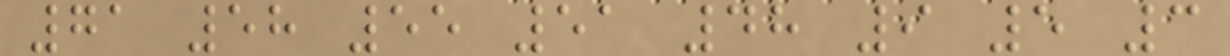71 58 55 51 48 9 5 3
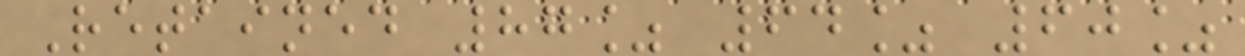Retained 87% 64% 60%
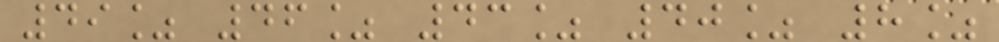49% 46% 43% 40% 8%
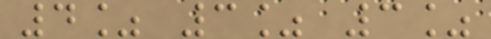4% 3% 3%
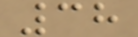38
